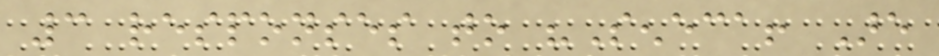3 responses to "Seneca! Are
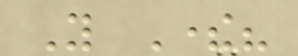You There?
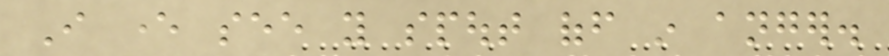I ever see you spout off in anger.
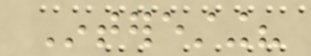Interesting?
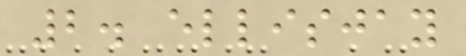2. ellisjay
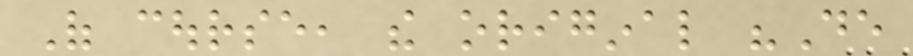Of course, the original "De
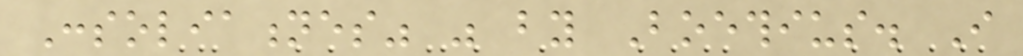Consoliationes" was by Boethius. I
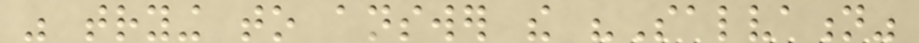was trying to answer the "Salvation"
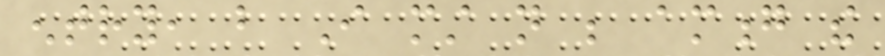entry, but I must not be among the
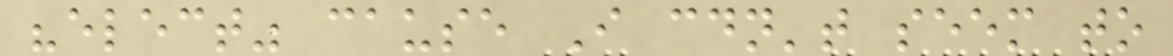"elect" cause I couldn't seem to
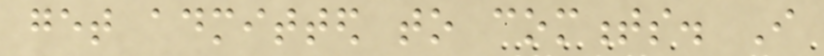get admitted to comments. I
